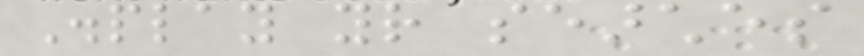Display your searches
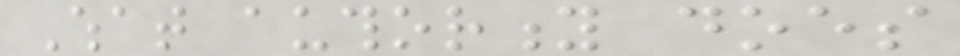What authority does
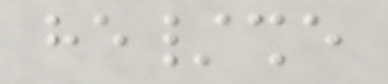he/she
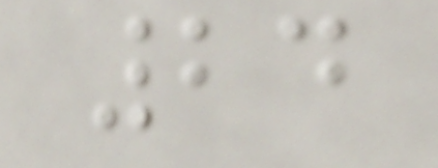24
